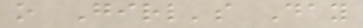o Girl's Day
